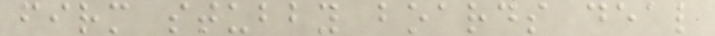firm stubby boards deal
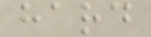hard
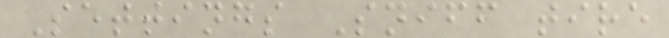Settings Sniff tire
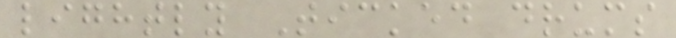lightly Ticked drums
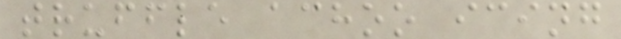truffle achoo icing
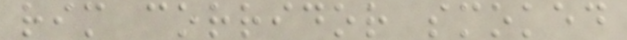rim corridor smoked
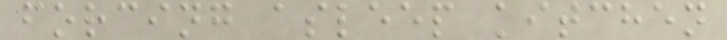forcing asleep kitchen
